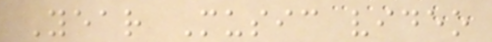Year Music video
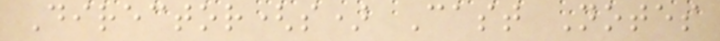Director(s) Cast Notes
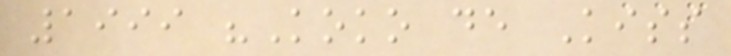1999 "Koko de Kiss
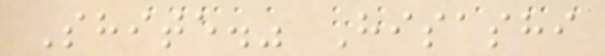Shite." Hisashi
